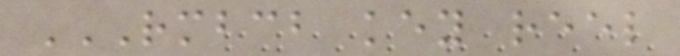RMBCB KEY REEL
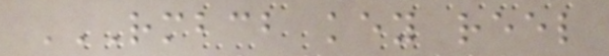RMBCB KEY REEL
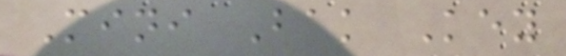Mini Bak Key
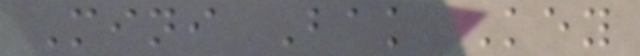Mini Bak Key
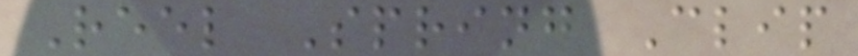Reel Spring Clip
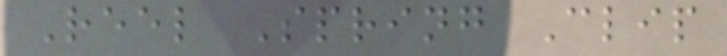Reel Spring Clip
